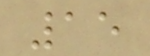15
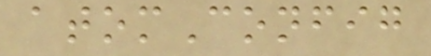atomConfig
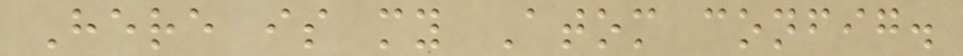Here is my Atom config.
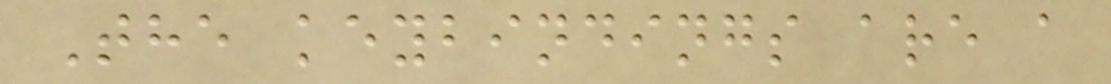The keybindings are a
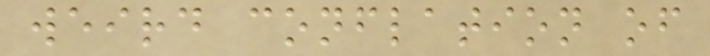weird conflation of
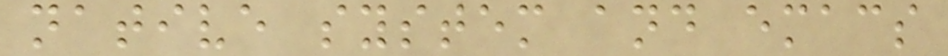native system and emacs
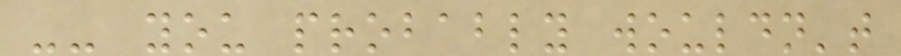-- you probably wouldn't
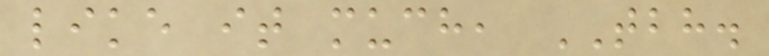like it much, TBH.
